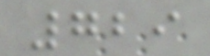729
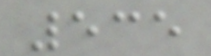535
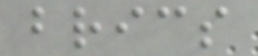brics
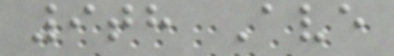9th Ave
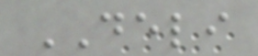DELI
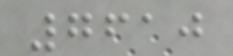7610
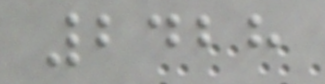2428
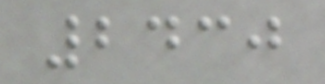2430
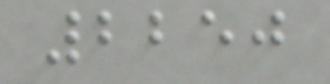2250
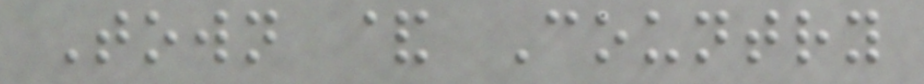Town & Country
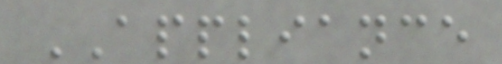APPLIANCE
